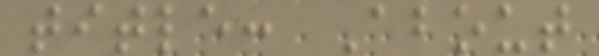title: About
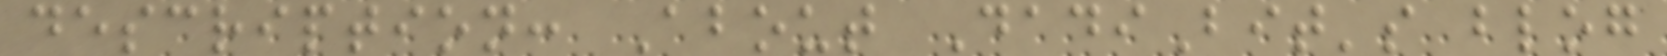description: About DadiBit's blog
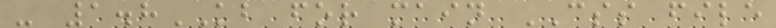- 1.8KB for main CSS file
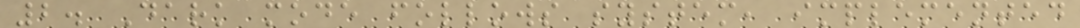2. Dark mode follows system, implemented
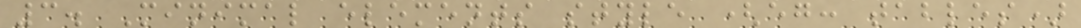3. Minimal elements style (eg: tables)
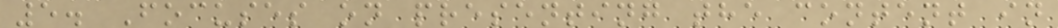5. Focuses on presenting the content in
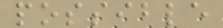possible
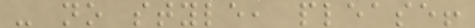- no style, please!
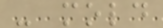- mold
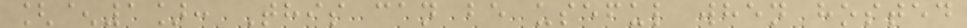[^1]: This can be useful when hosted
